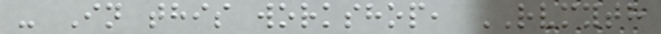- In this workshop, RVMYTH
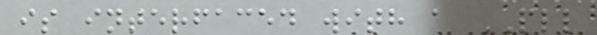is interfaced with a PLL
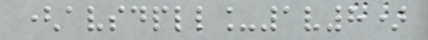(avsdpll_1v8)
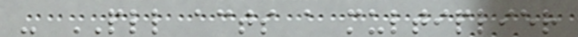- PLL acts a multiplier
